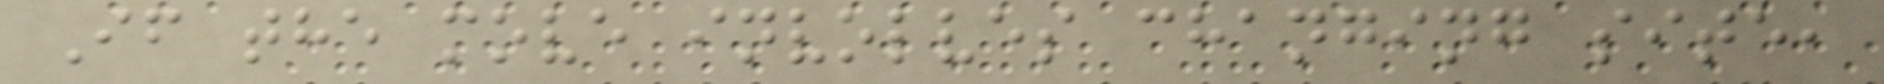If the move involves changing site,
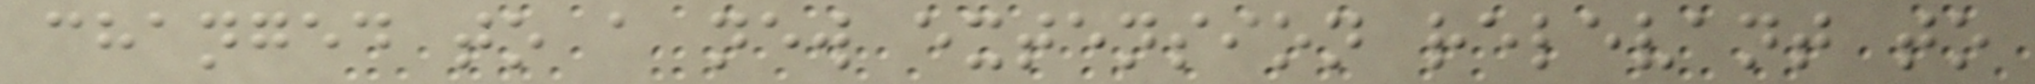changed to a new extension relevant to
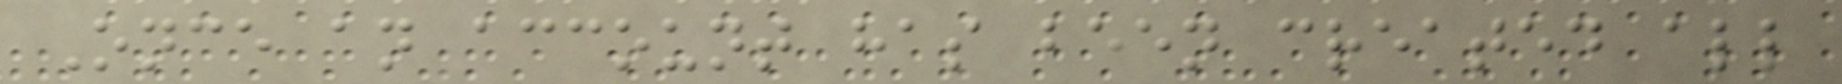Once an account has been created all
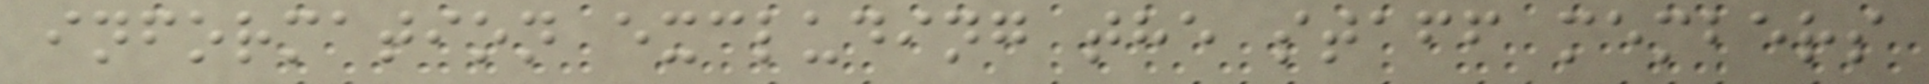information excluding the staff members
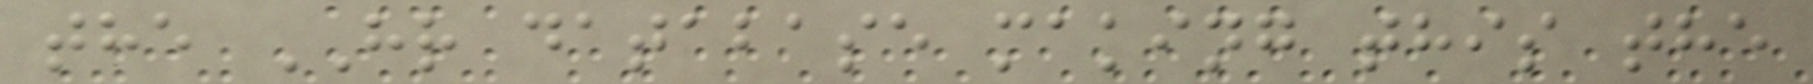the HR database making this the
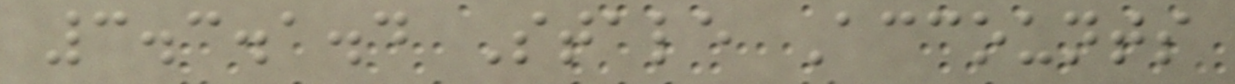3.3.1.4 Stale Accounts
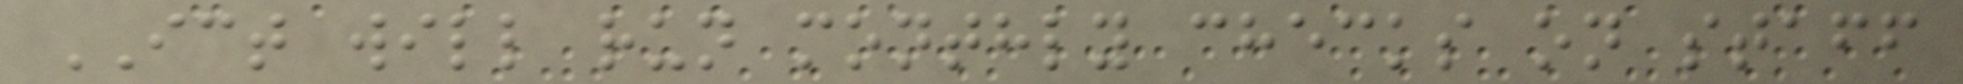ICT will run monthly checks on staff
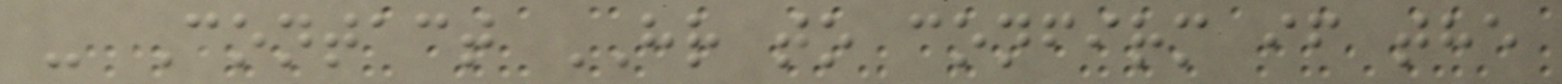- Contact HR to confirm if the
